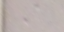A
